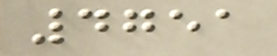4751
